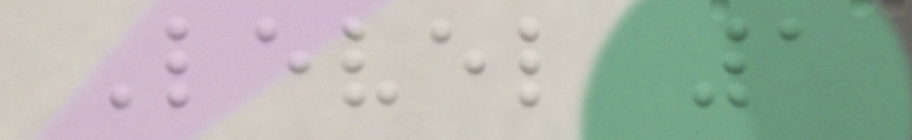Level 1
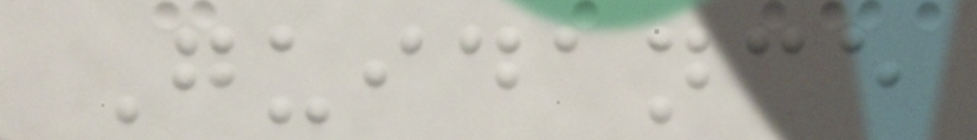Guidance
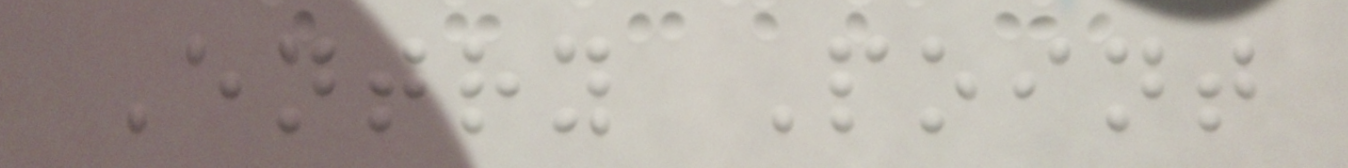Entry Point
